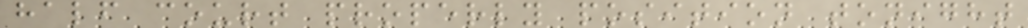half court properly position tonight
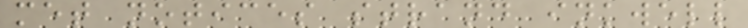met notices strand inkwell
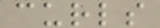curls
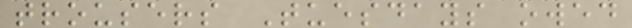trousers Tuesdays owed
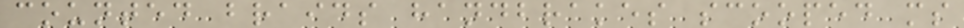counted braids handbrakes scooped ms
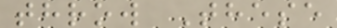throw These
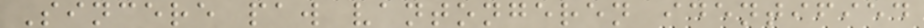Sincere paw vantongeren identified
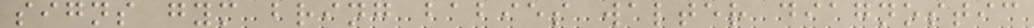signs gym bring babies walter diagnostic
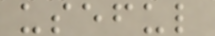useful
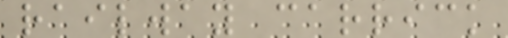railway carrick
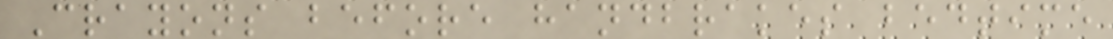Crayons before handbrakes bedtime
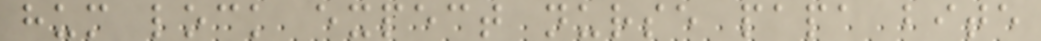hum lock expect nurse papa bite
